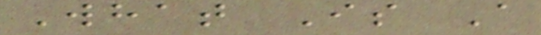What Is A
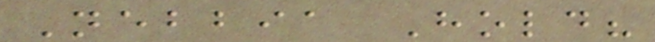Nebbia Hold?
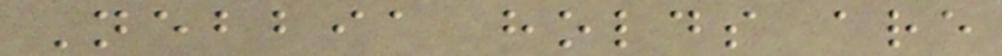Nebbia holds are
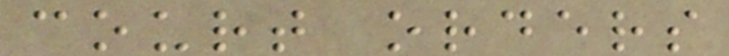court orders
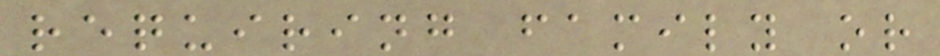requiring family or
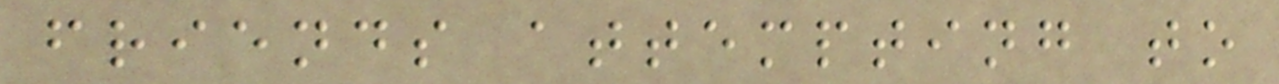friends attempting to
